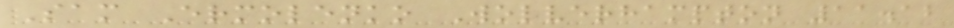Sam Ermolenko Wolverhampton 11.12
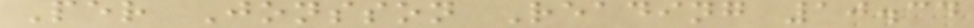Per Jonsson Reading 10.34
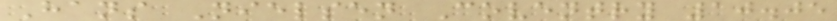Hans Nielsen Coventry 10.05
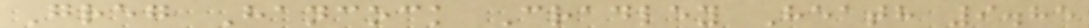Greg Hancock Cradley Heath 9.85
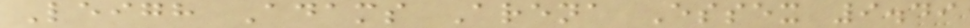Leigh Adams Arena Essex 9.49
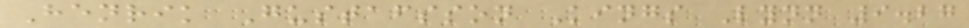Henrik Gustafsson Kings Lynn 9.27
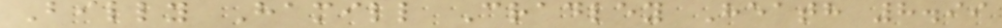Billy Hamill Cradley Heath 8.99
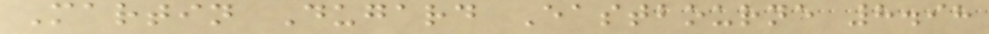Martin Dugard Eastbourne 8.98
